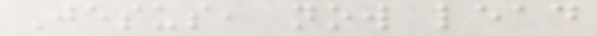Jesus, now lead
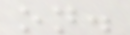on.
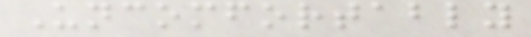Uncomfortably
